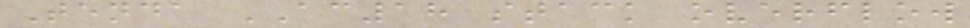Tenda AC18 stack overflow
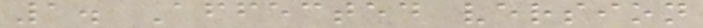1. Affected version
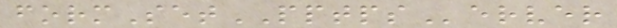formSetPPTPServer
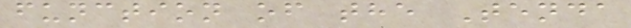function of the Tenda
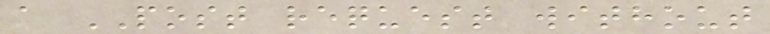a POST request without
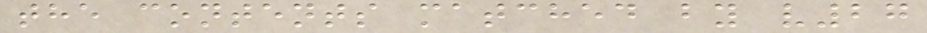the contents matched by v27
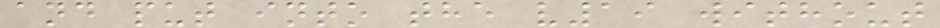and put into the v19 without
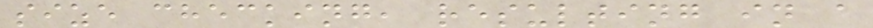size checking, resulting in a
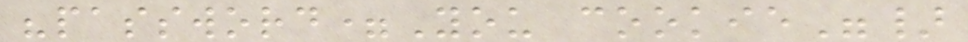"password=You cookie"}
